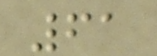61
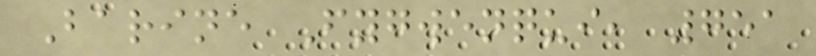Barine Fygwenqui, 751
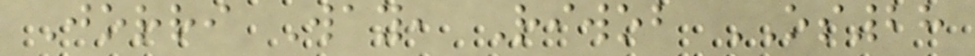Jorri Way, Riwob OS28
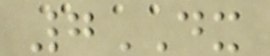7DX
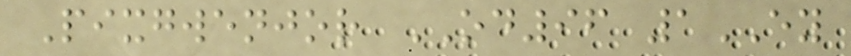Pixgwenjor OD96 1EY
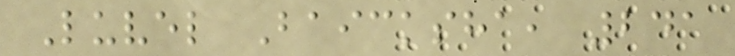Luvel Baicksha, 241
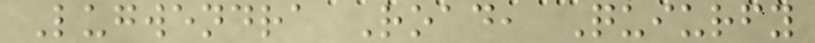Lugwendra Road, Quiurfy
